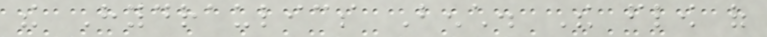the Hydraulics Bench. The flow of
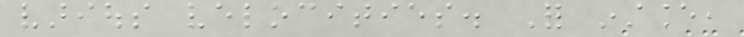various velocities. For instance,
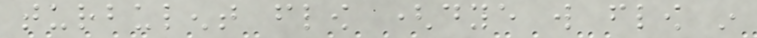turbulent flow (dye will flow in
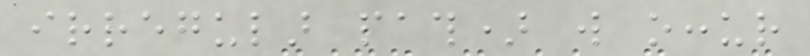irregular path) will occur
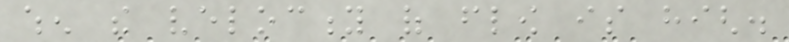when the velocity of flow is high.
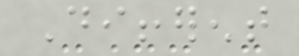Different
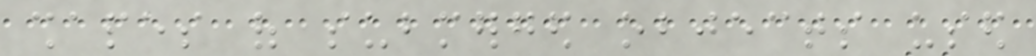shapes of submerged objects used
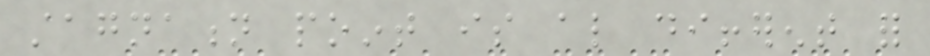stagnation point is also different for
